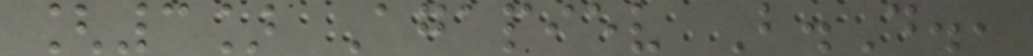[3] Agapiev B.D.,
